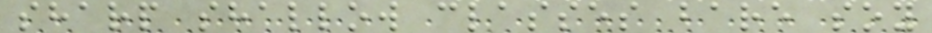sharp shallow classes bare soy
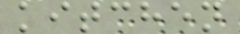kitchen
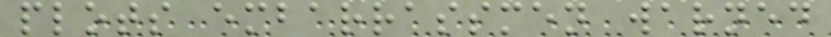plots embarrassmen warned
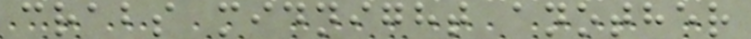crabs midnight another
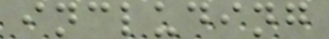including
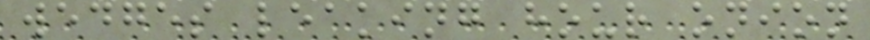wedges leaking hour onion
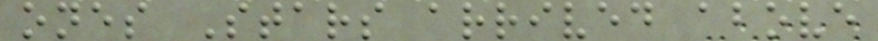ones Stars arrived above
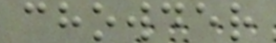chowder
